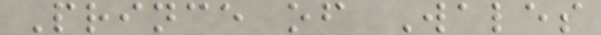Prince of Wales
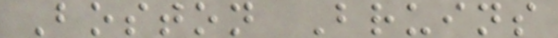Boston Bruins
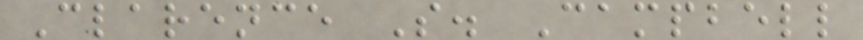Clarence S. Campbell
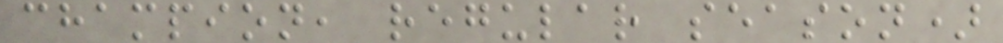champion, regular season)
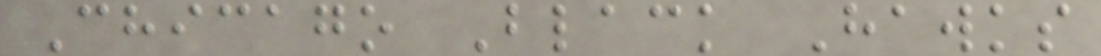Chicago Black Hawks
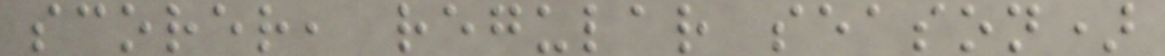scorer, regular season)
